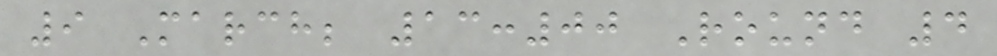9 March; 13:00 Round 4
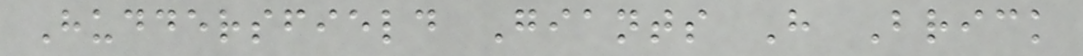Huddersfield Giants H Brick
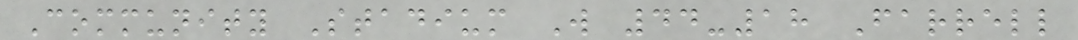Community Stadium W 44-18 Farrell
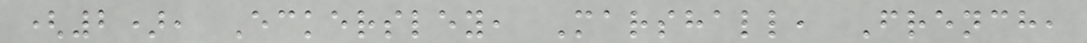(2), Eckersley, Marshall, French,
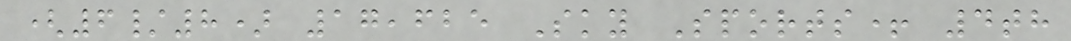(6/8) 17,625 Sky Sports+ 4th
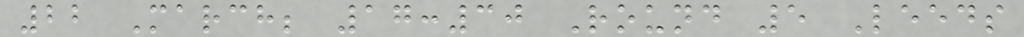22 March; 17:30 Round 5 Leeds
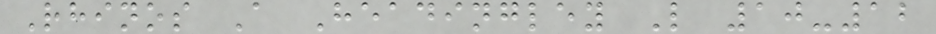Rhinos A Headingley L 10-12
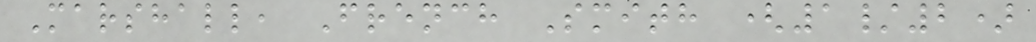Marshall, French Smith (1/2)
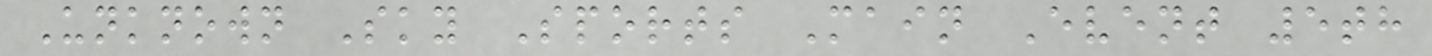Unknown Sky Sports Main Event 5th
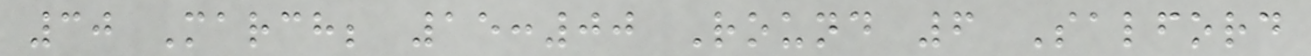30 March; 15:00 Round 6 Salford
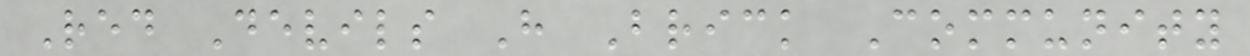Red Devils H Brick Community
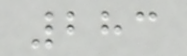283
